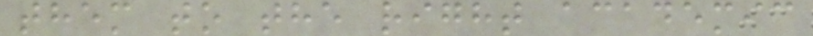them to the right academic
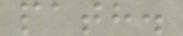path.
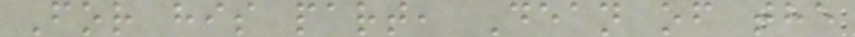For his part, Dean of the
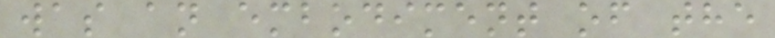was an embodiment of the
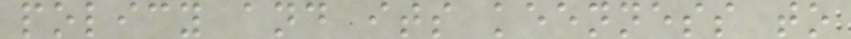policy and its keenness to
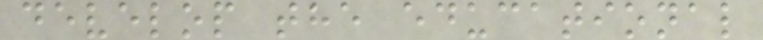develop the educational
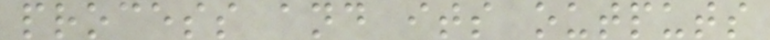process and its outputs
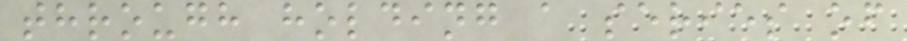through holding a series of
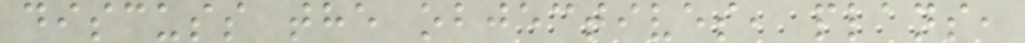discuss the objectives, plans,
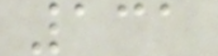131
